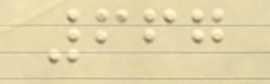667
